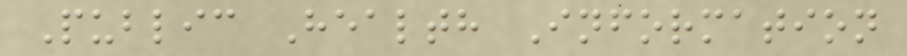Public Health Information
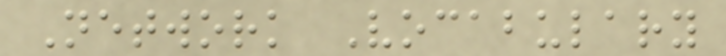Network Vocabulary
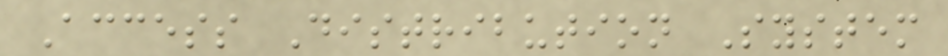Access Distribution System
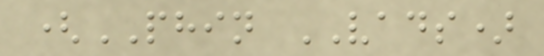(PHIN VADS)
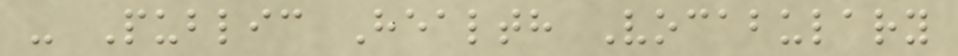- Public Health Vocabulary
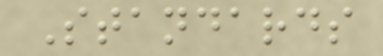Standards
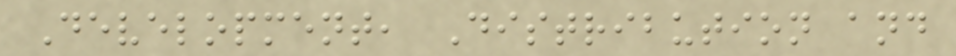Development, Distribution and
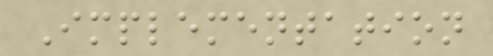Implementation
